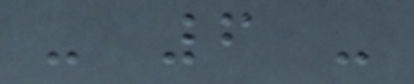- 6 -
